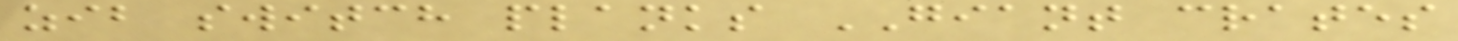zib switch planks GIANT crates
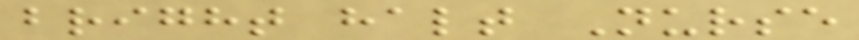bright halt Nurse
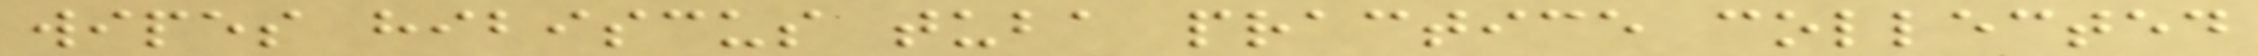wipes hibiscus tuba practice collected
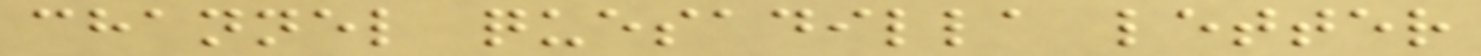channel quesadilla letter
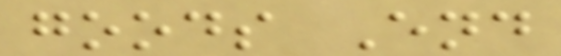goods End
